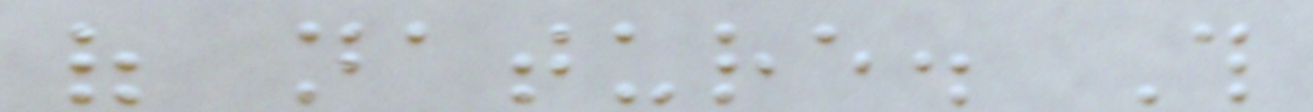of nature. This
